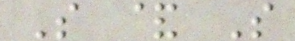S & S
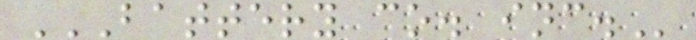BATTERY CO. INC.
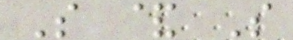S & S
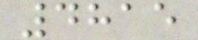4815
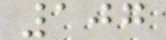107
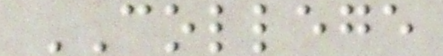COLLEGE
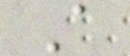A
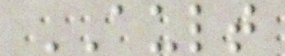AULT
